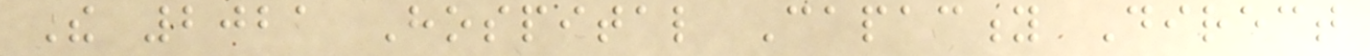The 2021 Hospital Capacity Direct
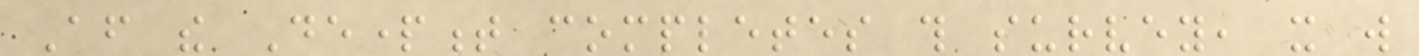After the Department completes this survey, it will
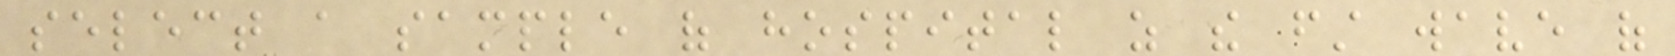select a sample of hospital as the first wave of
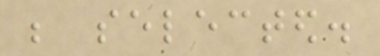be selected.
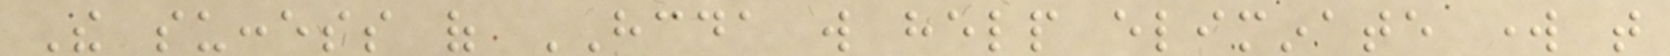The success of HCDA will help eliminate work that
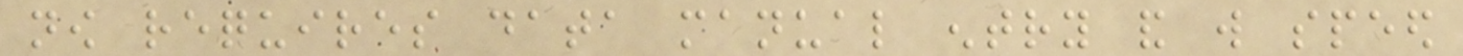now requires data manual entry and will speed
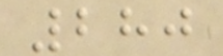280
